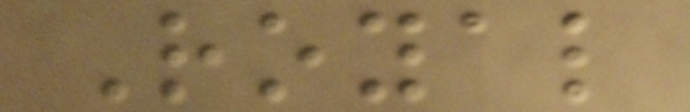Royal
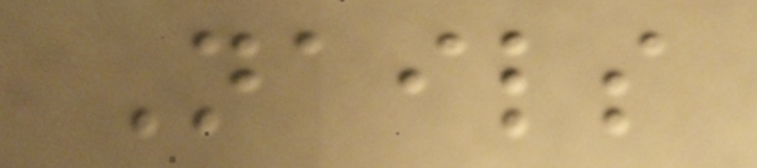Nails
